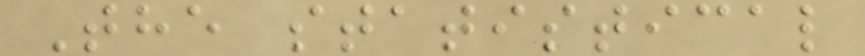The statistical
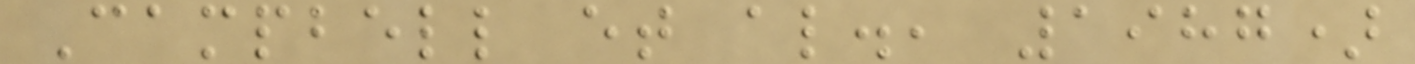Campbell et al., 1987)
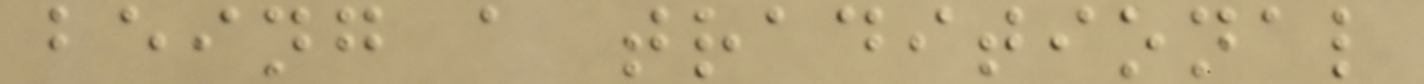being a traditional
